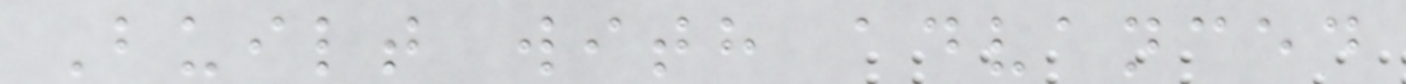Built with advanced
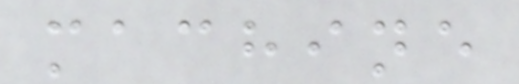machine
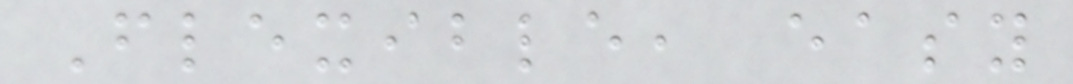Flexible, easy
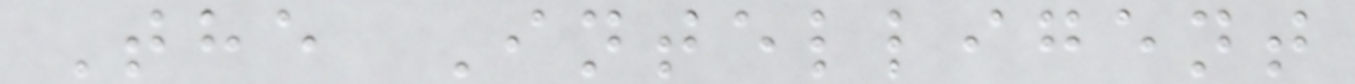The Intelligent
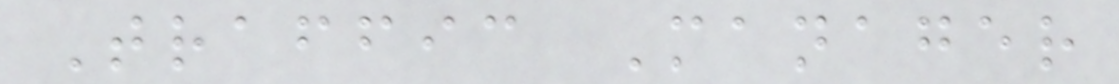Traffic Manager
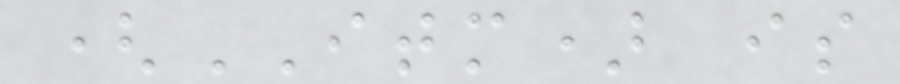(ITM) is
